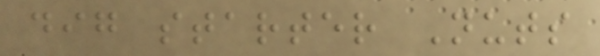dig starter Nuts
